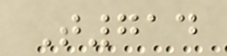T714
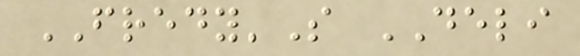FREDY'S DELI
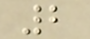2
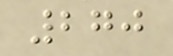270
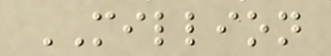MILLION
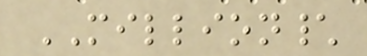MILLION\
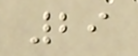29
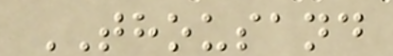THOUSAND
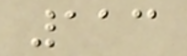113
